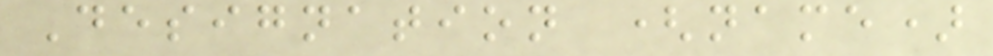Designation (name)
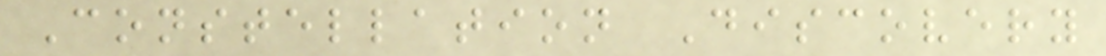Constellation Discovery
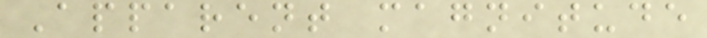Apparent magnitude
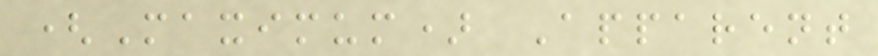(Maximum) Apparent
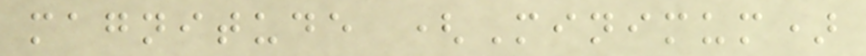magnitude (Minimum)
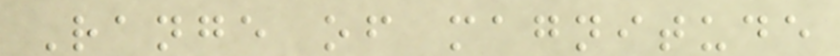Range of magnitude
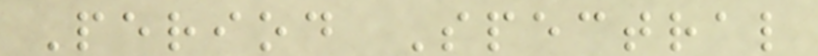Period Spectral
